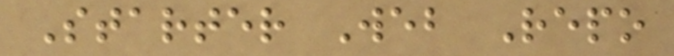Starter Web Repo
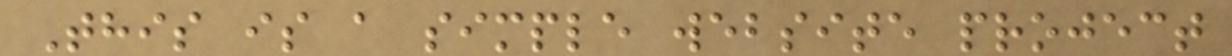This is a simple website project
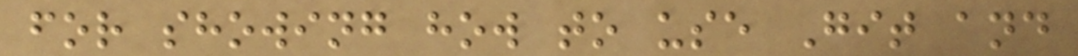for showing how to use Git and
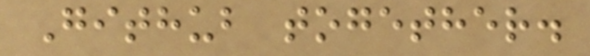Github together.
